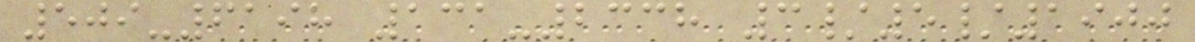509-6198 131-2338 3/5/1900
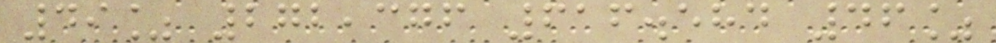49% 272,376 616.584 46%
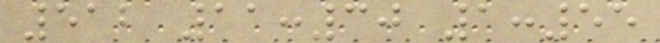512 11:30 1:55
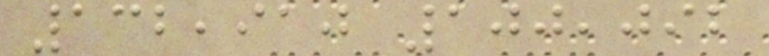132,910 100,092
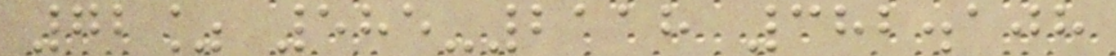72% 585-2118 382.108
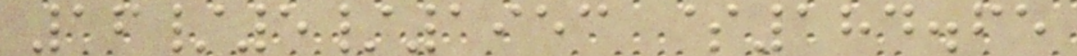16/5/1953 $184.65
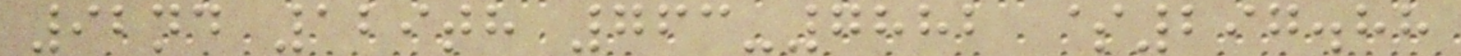92nd 129th 763-7882 $297.88
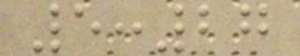5:27
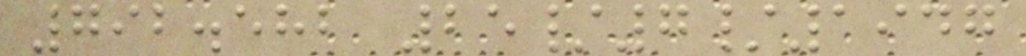792.582 25/7/1947
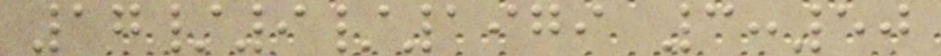17/9/1979 3:50
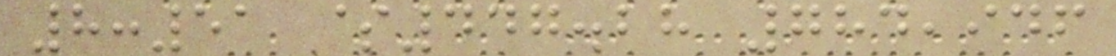8:51 $447.28 784,946
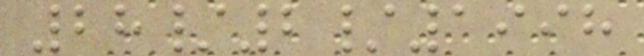28/2/1998
